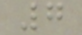7
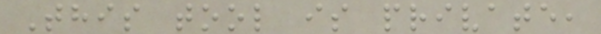This tool is private,
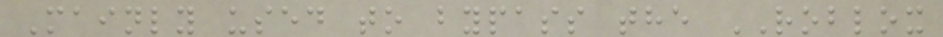Mainly used to bypass the ROBLOX
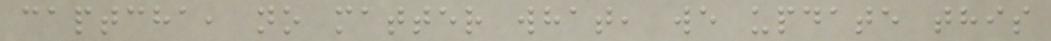captcha, no matter what, we update this
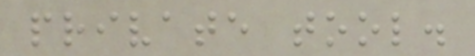private tool.
